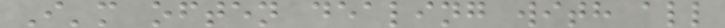I'm often dealing with all
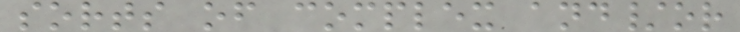sorts of complex and/or
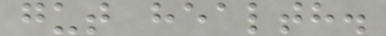gut health.
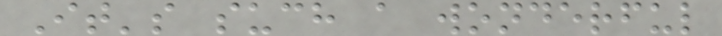It's such a wonderful
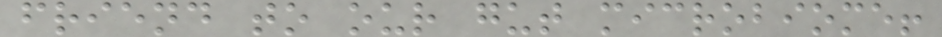friend to our gut microbiome!
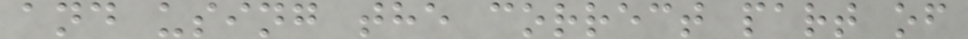and using the correct part of
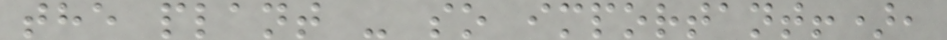the plant - so important!),
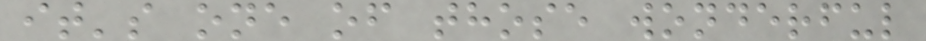it's one of those wonderful
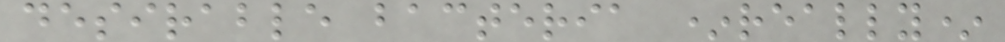desirable bacteria *really*
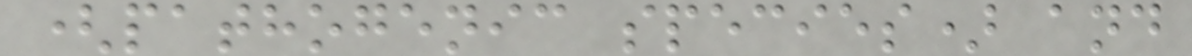(pathogenic species) and
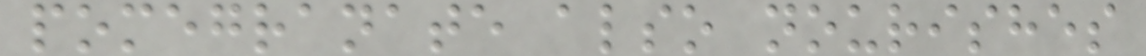pomegranate also nourishes
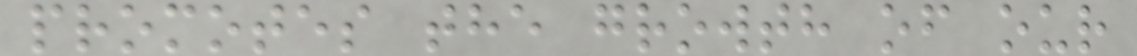promotes the growth of our
